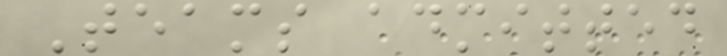Teams admitted
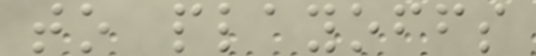to playoffs
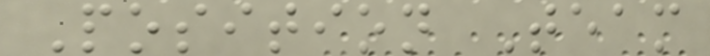Position Team
